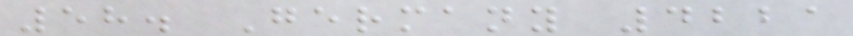58. Germany 4221
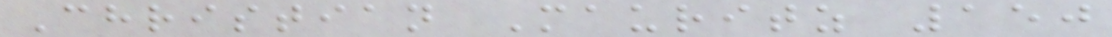Christian Mauritz 150
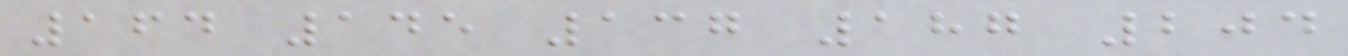164 145 137 187 204
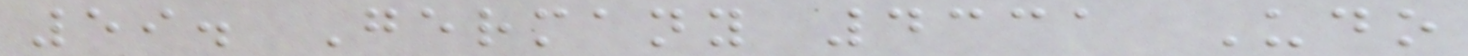59. Germany 4331 Udo
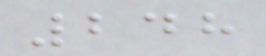248
